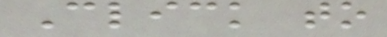Click to
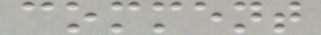comment
